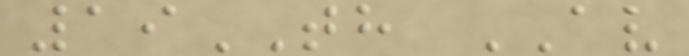19TH AV
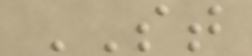ST
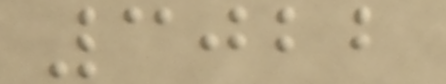3022
